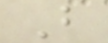B
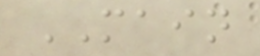MAIN
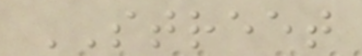STREET
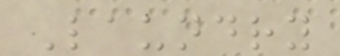Laundry
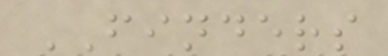FINDERS
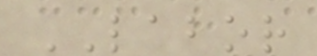LABOR
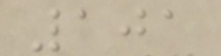101
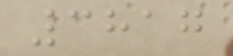3817
